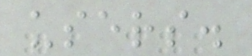users.
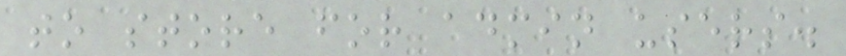to store for admin users.
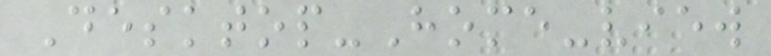Desktop-Home-view
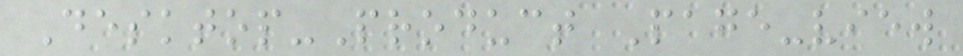Desktop-Product Page-view
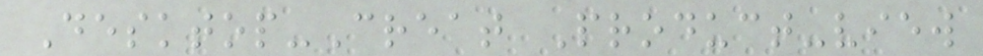Desktop-Creat Product-view
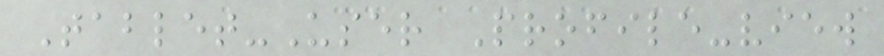Tablet-User Profile-view
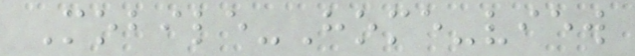Mobile-Home-view
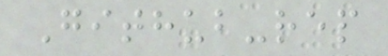Github-rep
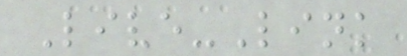Live-Link
